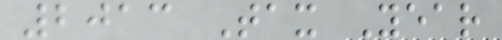2013 Tax Year
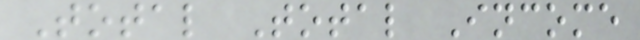Total Total Income
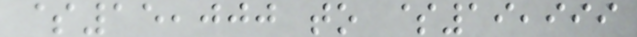$15,000 to $19,999
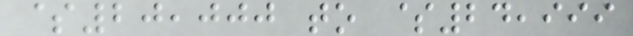$20,000 to $24,999
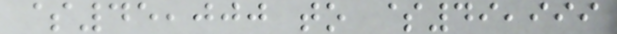$45,000 to $49,999
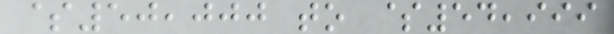$50,000 to $54,999
